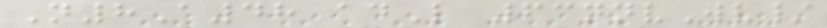N8A48 adL 63nnvWv/
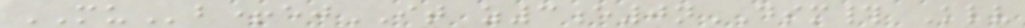MUb+ejIT z3e0nDSM# Klv
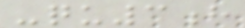-qu3h
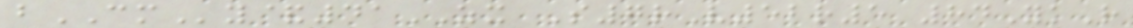bCMy&41ZX S7rV52r5 84YkR
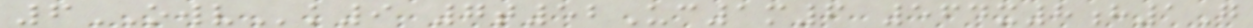6OWVk9 7t52Uc1m6 564x8h1G
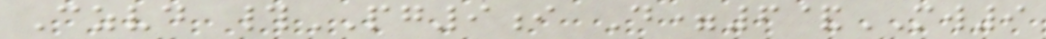Czvd #PG9i D=6&MW9
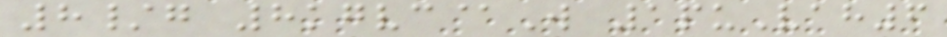8/g 8kgvc@W 1puVah6
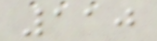110
